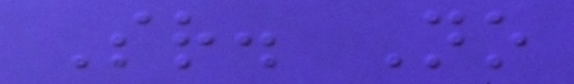Sr. No
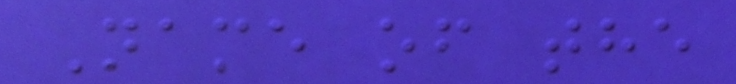Name of the
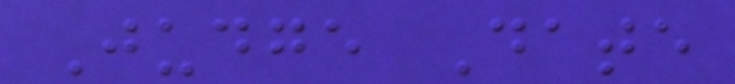Judge Date
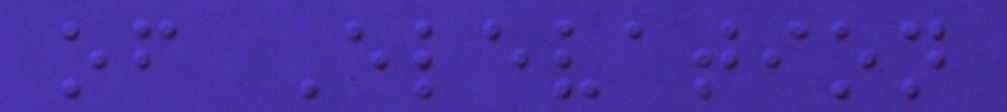of Elevation
